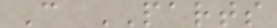C PARTS
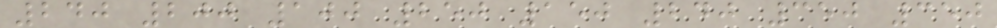240 200 100 250 150 240 350 350
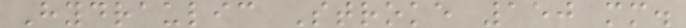Hydraulic Stroke 150 mm.
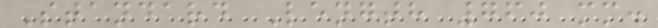Standard Length 760 mm.
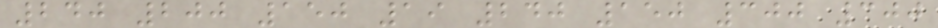240 200 150 19 240 150 300 300
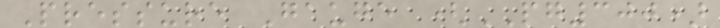Pressure Gauge (PG300)
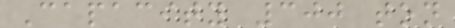Capacity 300 ton
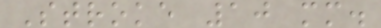Stroke 10 mm.
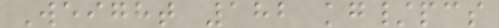Weight 182 kg/pcs
